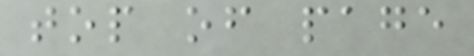top of page
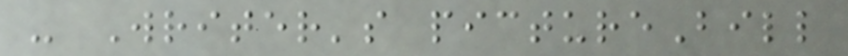- Writer's pictureBill
